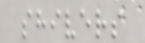shivers
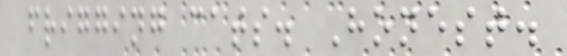frigging cats. Honest.
